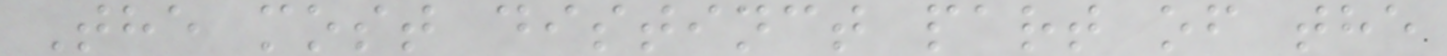The most distinct part of the
